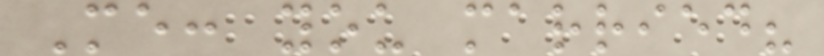Me: you married?
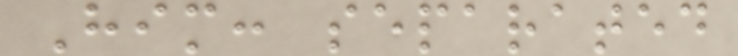Him: separated
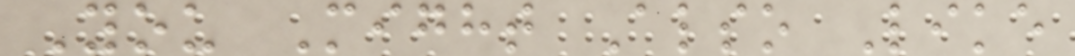You Might Also Like
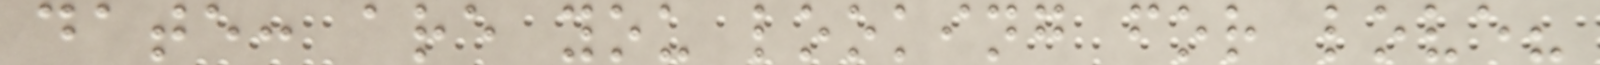date: are you looking for love?
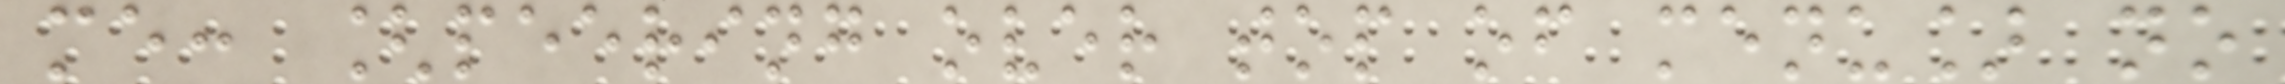me: [peering over top of menu] no
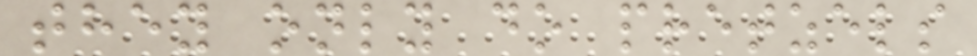they only do pretzels
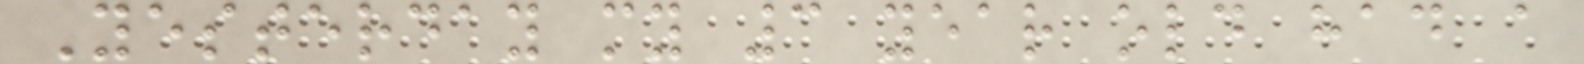Yesterday my 3 year old had a
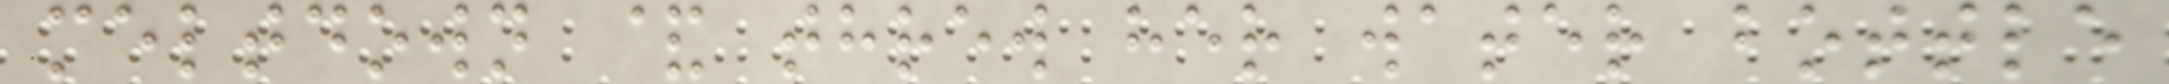meltdown & threw her water bottle
